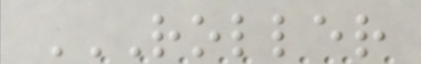ROLLER
